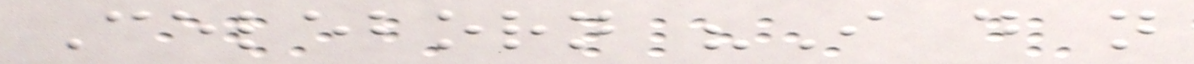Celeborn "I do not
